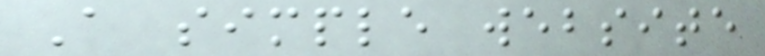A simple website
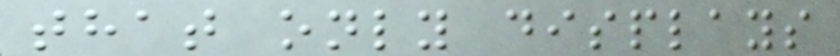that only displays
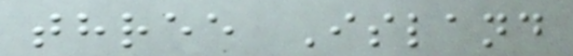three Island
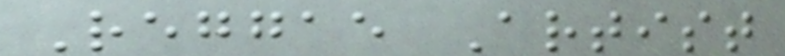Reggae Artist
